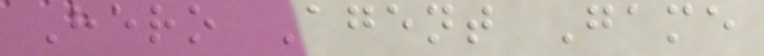Hero Agent Game
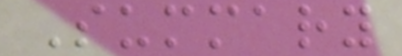Summary
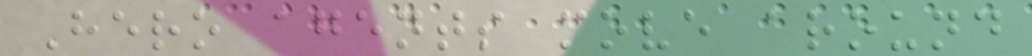Hero agents move around
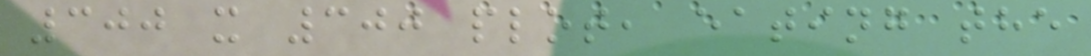300 x 300 plot, eating the
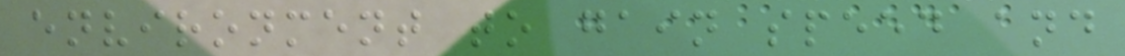environment to gain speed and
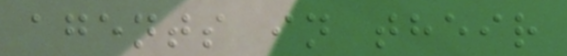agents in their
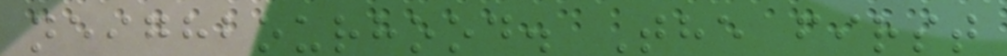neighbourhood. The first
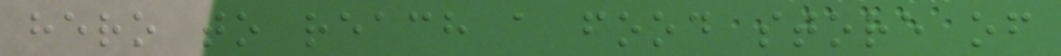hero to reach a food store of
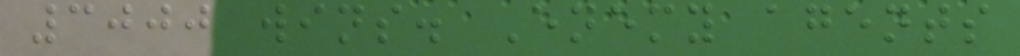3000 wins. Enemy agents
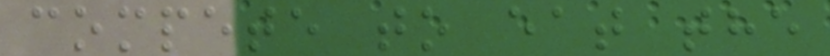compete to eat the
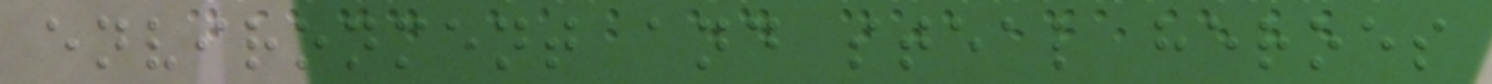environment and steal heroes
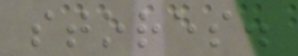stores.
